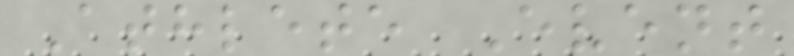Athlete Event
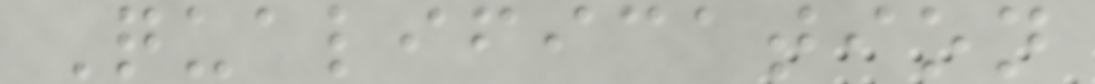Qualification
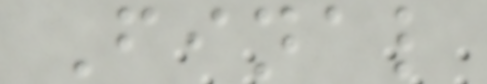Final
